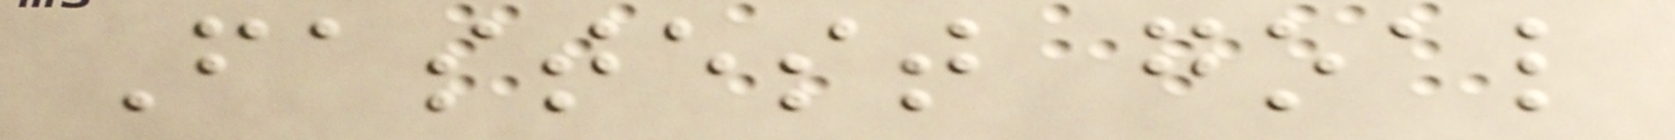Fastest goal
